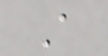A
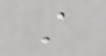A
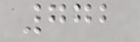772
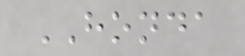HONDA
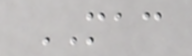MAC
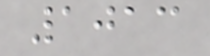1013
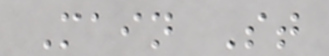Main St
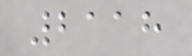2118
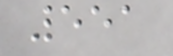551
